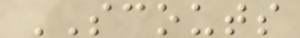SCOUTS
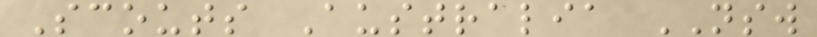Scouts Australia NSW
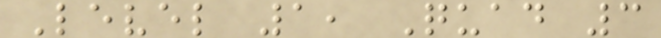Level 1, Quad 3
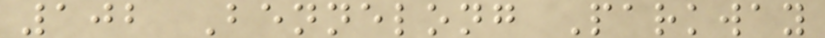102 Bennelong Parkway
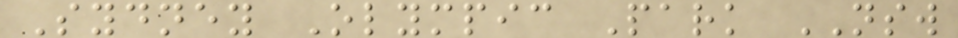Sydney Olympic Park NSW
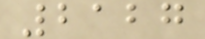2127
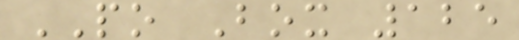PO Box 125
